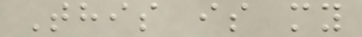This is my
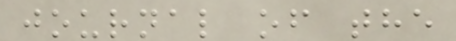journal of the
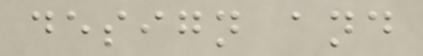design and
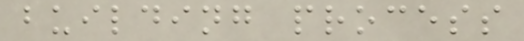building process
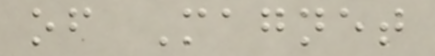of Magnet
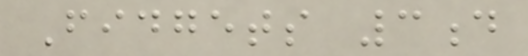Fidgets 3d
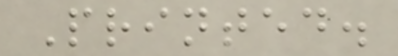Printed.
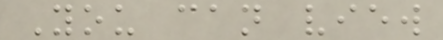You can view
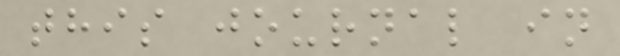this journal in
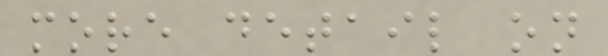more detail on
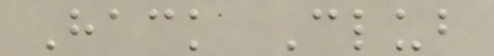Hack Club
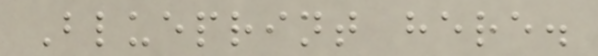Blueprint here.
